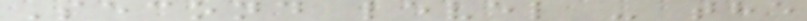Second level - the
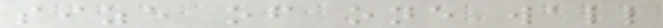size of one wall
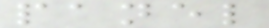panel
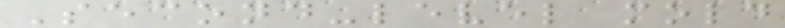Second-level mold
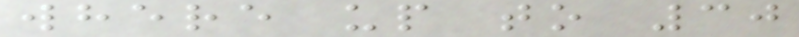where up to 30
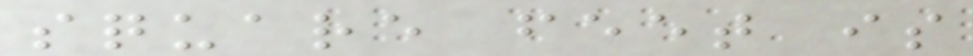square feet is
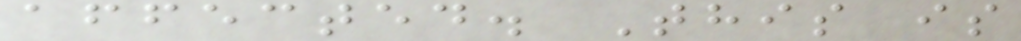affected. This is
